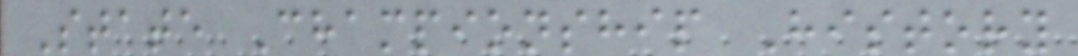State Championship History
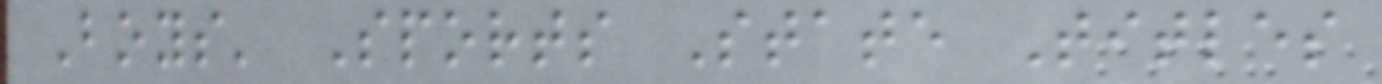Boys' Sports State Titles
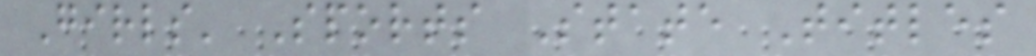Girls' Sports State Titles
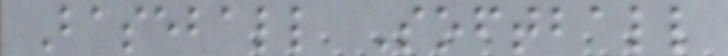Baseball Softball
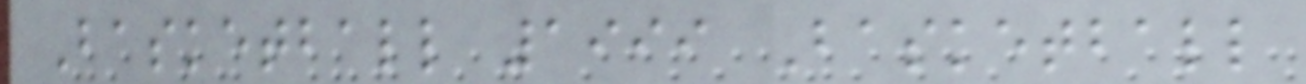Basketball 1999 Basketball
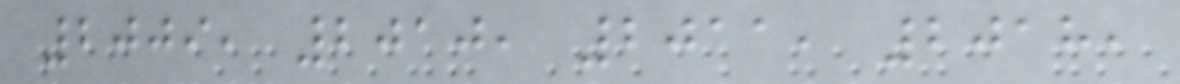2009, 2010, 2011, 2018,
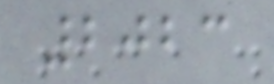2023
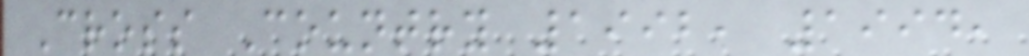Cross Country 1992, 1994,
